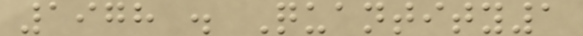1978 . Quantity1
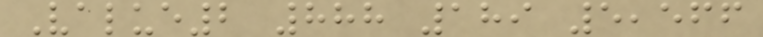Value2 888 189 5,566
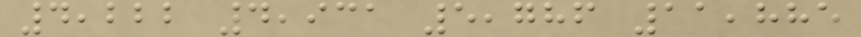4,222 4,931 5,786 11,885
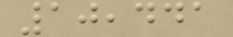10,441
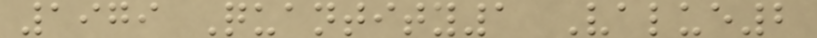1979 Quantity1 Value2
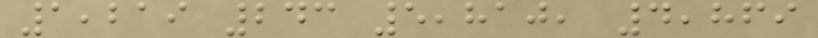1,219 243 5,810, 4,869
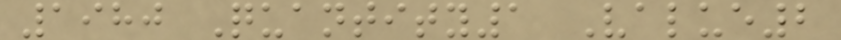1980 Quantity1 Value2
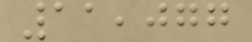11,077
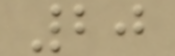20
